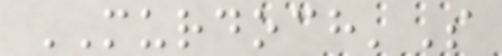MURDOCH'S
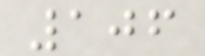106
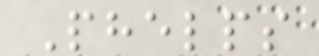Phelps
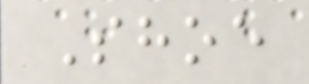Shoe
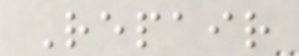Repair
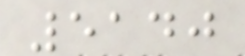5140
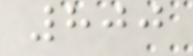800
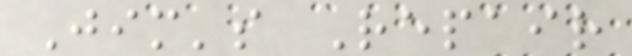Jim's Repair
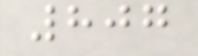807
